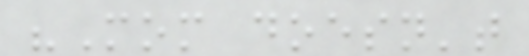"Mom doesn't
